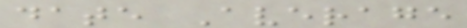date Average
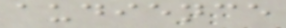audience
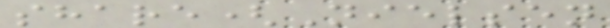share(Nielsen
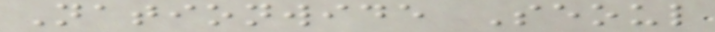Nationwide Seoul
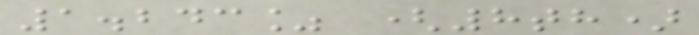1.243% (8th)
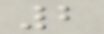2
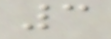3
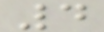4
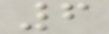6
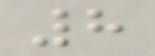8
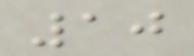10
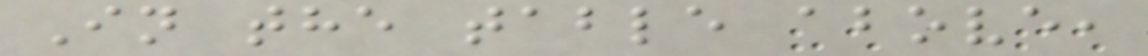In the table above,
